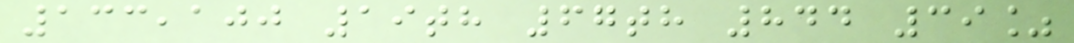133,100 19th 67th 844 39%
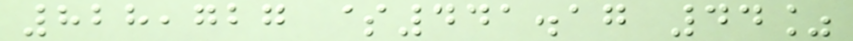828,727 $441.17 44%
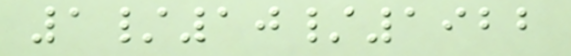1/10/1922
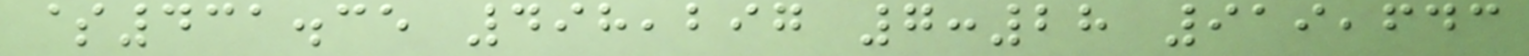$431.35 498,297 7:28 919,643
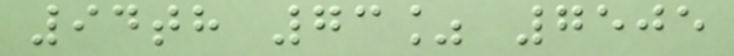94th 73% 7505
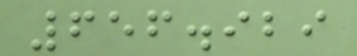656.929
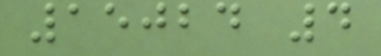15024 4
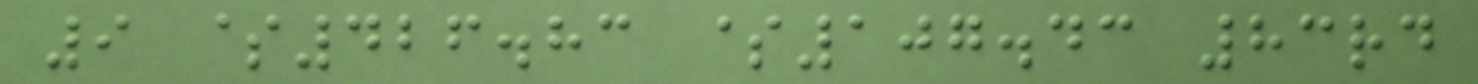9 $426.83 $107.43 83rd
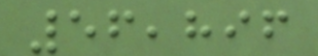56,896
